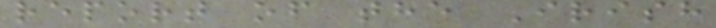report of the Irish
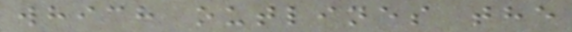which outlines the
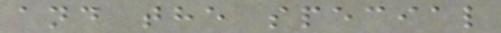and the special
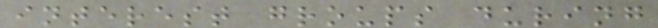interest groups during
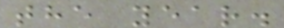the year.
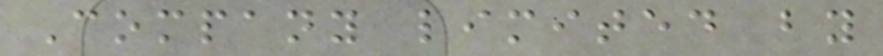Company limited by
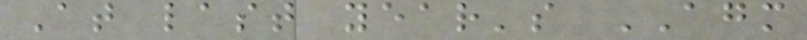At last year's AGM
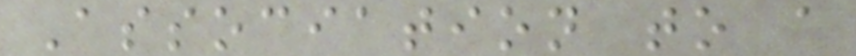Association to a
